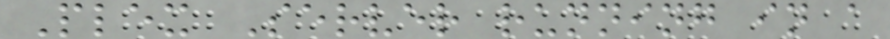Plex Server running in a
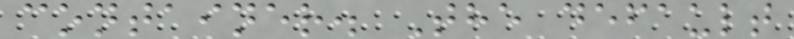container. The default
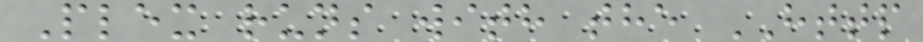Plex runs with the HTTP
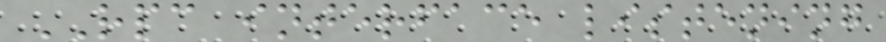RPC interface listening
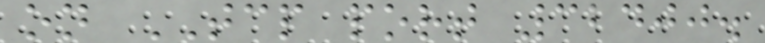on TCP port 32400.
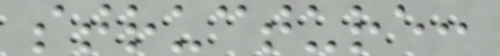structure:
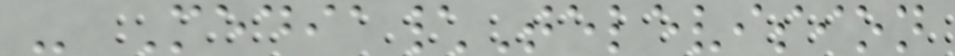- Media\Television
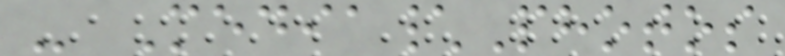- Media\Photos
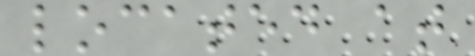located at
